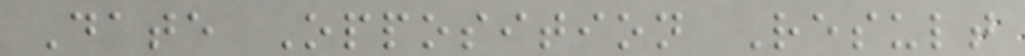Date Opposition Result
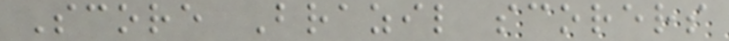Score Brazil scorers
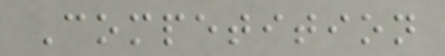Competition
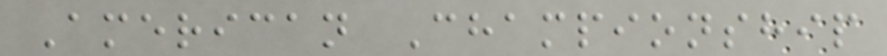American Championship
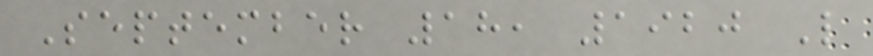September 18, 1920 L
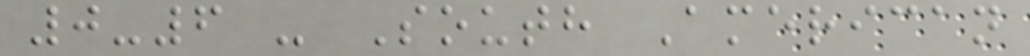0-6 - South American
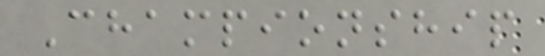Championship
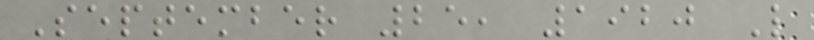September 25, 1920 L
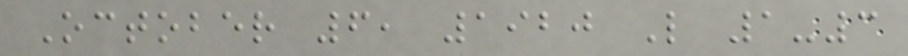October 6, 1920 L 1-3
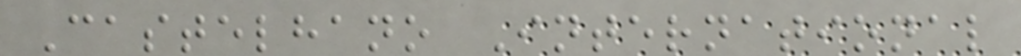Castelhano International
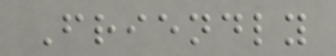Friendly
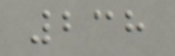238
